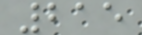215
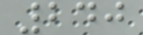240
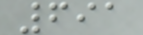691
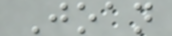Joan
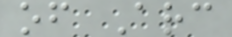of Arc
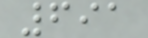691
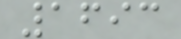1693
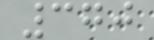370
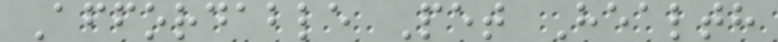Affordable Pet Health
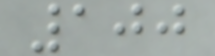100
